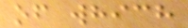of which
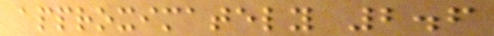approximately 2.6
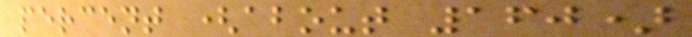percent (about 160)
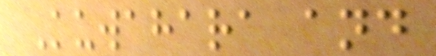Kuwahara and
